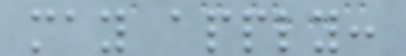may apply:
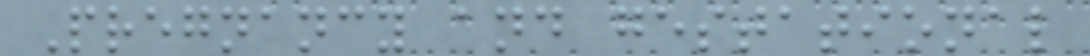Pregnancy and gestational
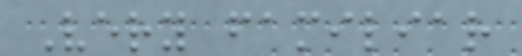Very familiar
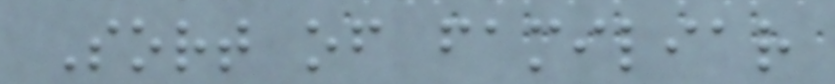Sort of familiar
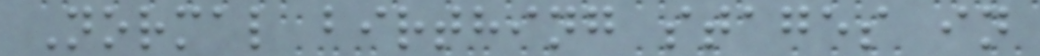Normal birthing stages in
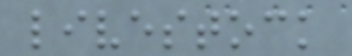livestock
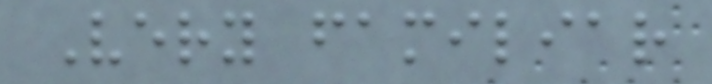Very familiar
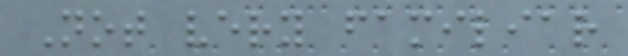Not very familiar
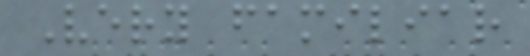Very familiar
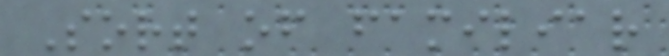Sort of familiar
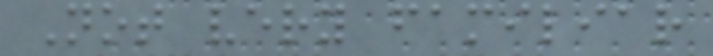Not very familiar
